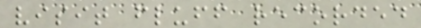visit fluff recorded
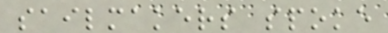sailmakers spoke
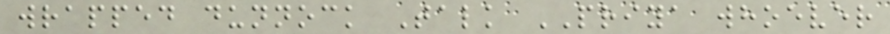wrapped dunnock Talk PRIYA whoever
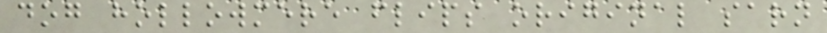dog hollowmere flips original sarn
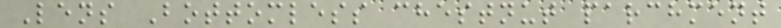Lens Bottomless chestnut parchment
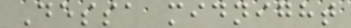Dessa midnight
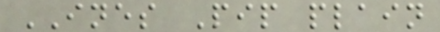INES Pip plain
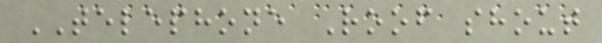TELEPHONE Roof shout
